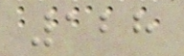128
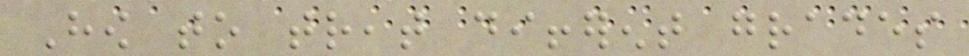How to treat different grades
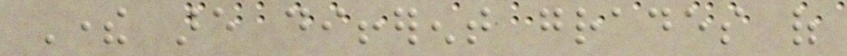There are different grades of
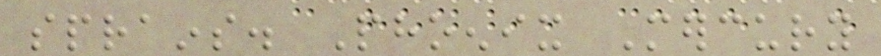sprains. Phoenix Mercury
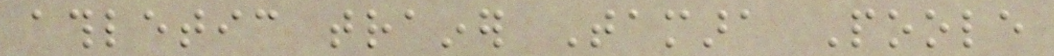athletic trainer Tamara Poole
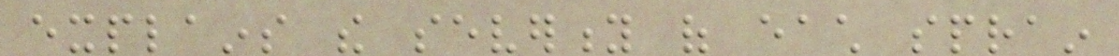explains the severity of each sprain
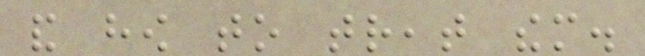and how to treat them.
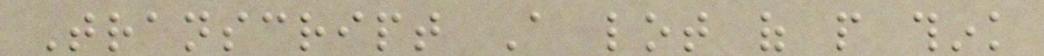Transcript A lot of people think
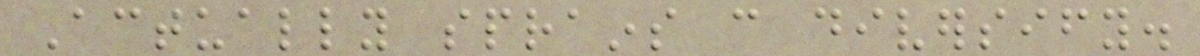Actually sprains can diversify.
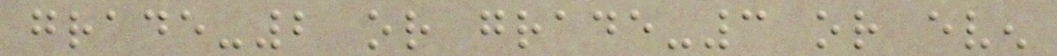grade-2 or grade-3 or even
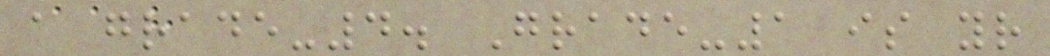a grade-4. Grade-1 is your
